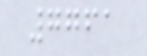7761
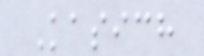Kasich
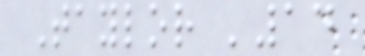Taylor '14
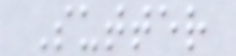Sutter
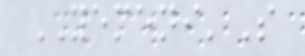YEMENI'S
